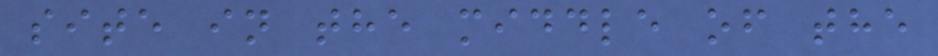site in the middle of the
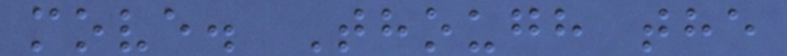move. Though the
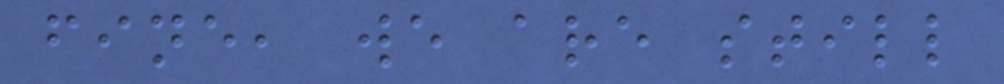fine, we are still
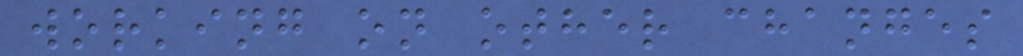working on other changes
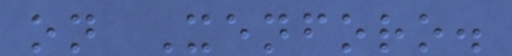on Xenforo.
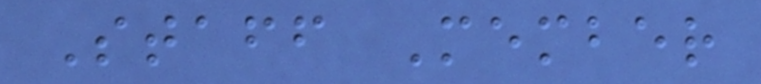Staff Member
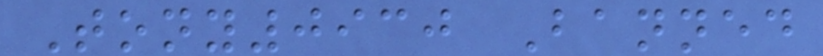Tony0930 Banned
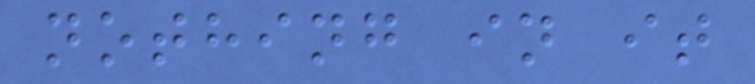nothing in it
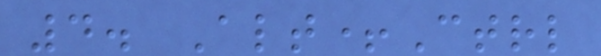4. Alt+Ctrl
